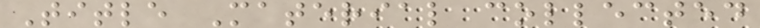Title Material collected
